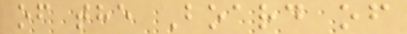of the Board of
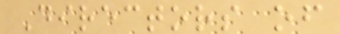Directors of
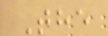The
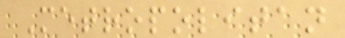Metropolitan
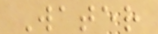Water
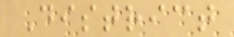District
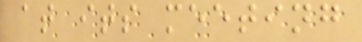at its meeting
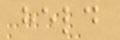held
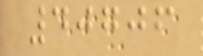40706
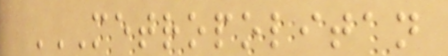METROPOLITAN
